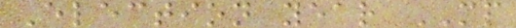Election year MP
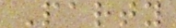Party
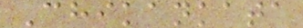Chikankata
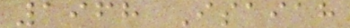1968 Isaiah
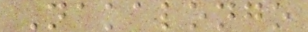Nakalongo
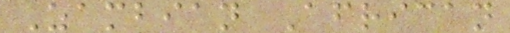Zambian African
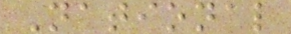National
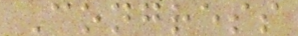Congress
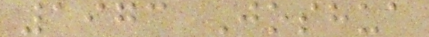1973 Joshua
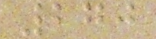270
